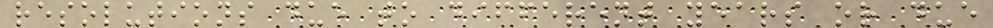resolutions due to different years or due
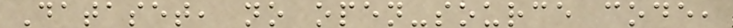Dataset, no open-source code,
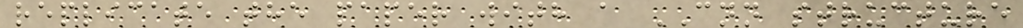replicate the paper with a CNN structure
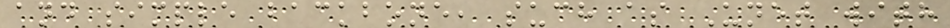and simple backbone, such as Unet with
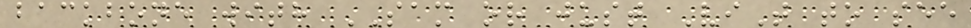backbone with SAM or just ViT to see
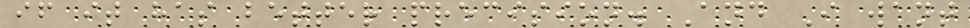if it has better precision. And I want
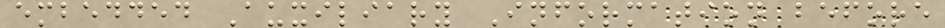embedded Auxiliary Information before
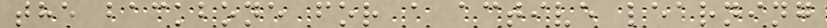the backbone for a active learning
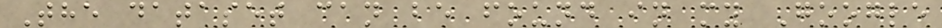The dataset can be found in my Google
